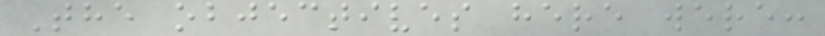The objectives here were:
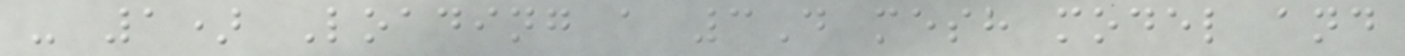- 1) Loading a 3D mesh model and
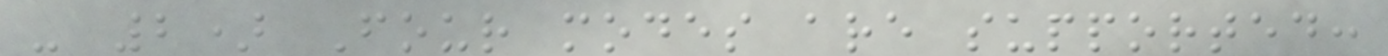- 2) Four modes are supported:
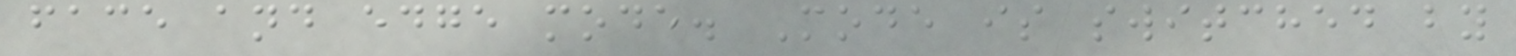face and edge mode. Mode is switched by
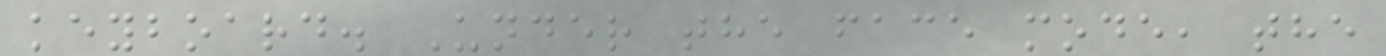keyboard. Under the face mode, the
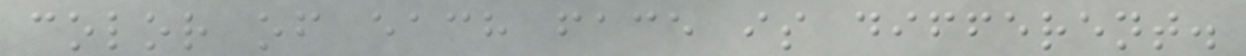color of each face is different.
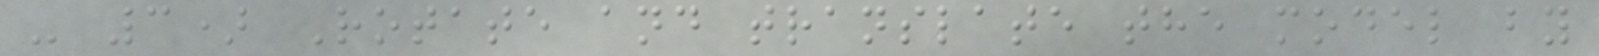- 3) Rotate and translate the model by
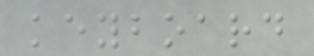keyboard
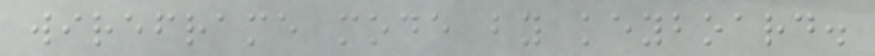wireframe mode by keyboard.
